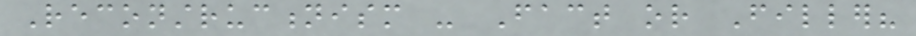Reconstructionism - Fact or Filler?
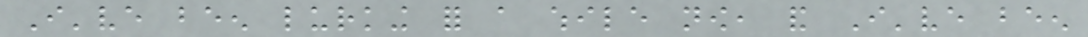I've been lurking for a while now, and I've been
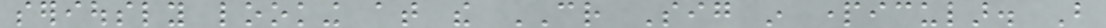seriously looking at the CR Sig in particular. But
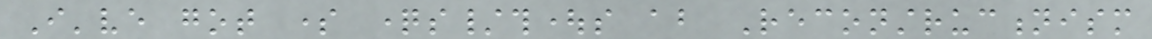I've got some questions/thoughts about Reconstructionism
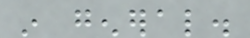in general.
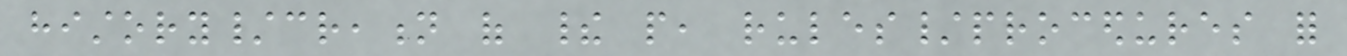history/creation of their people, rules/procedures for
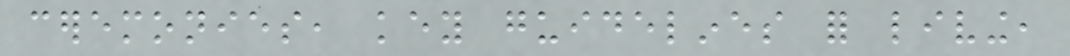ceremonies, key guidelines for living,
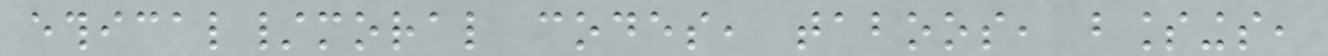ethical/moral codes, taboos, blessings,
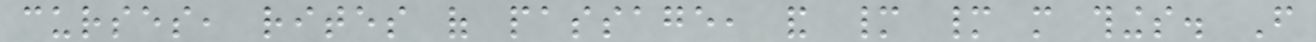curses, rites of passage, and many many more things. From
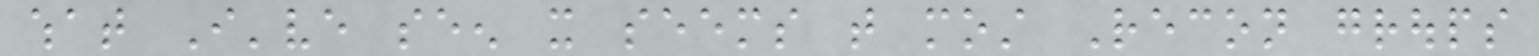what I've seen it seems that most Recon groups
